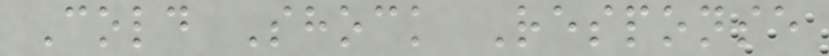Cold Shock Response
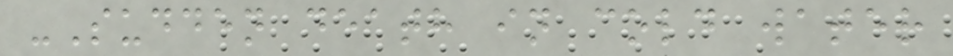-Sudden death in cold water
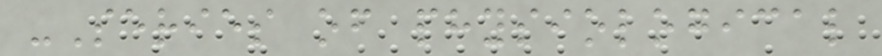-Series of physiological
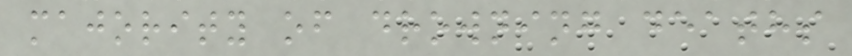majority of drowning deaths
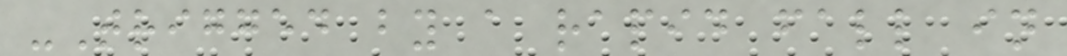-Trigged by a rapid fall in
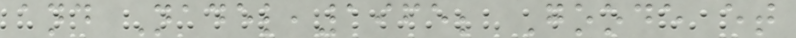and Nadel,1965; Goode et
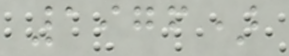1976)
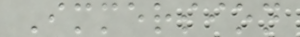Immersion
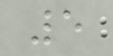5
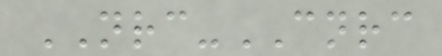NRC-CNRC
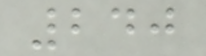240
